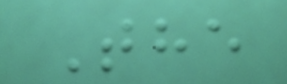The
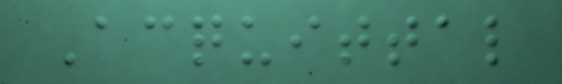Acquittal
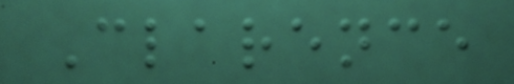Clarence
